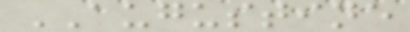AUGUSTINE
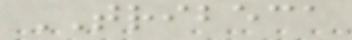TRIBECA
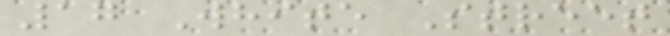17 White Street
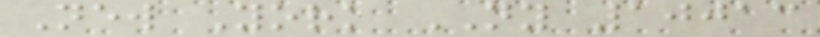New York NY 10013
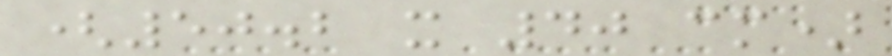(50.2 x 40 cm)
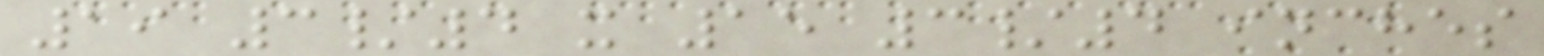19 3/4 x 15 3/4 inches
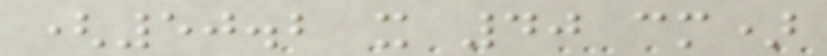(50.2 x 40 cm)
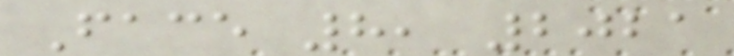Face 8, 2021
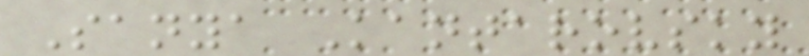Sanya Kantarovsky
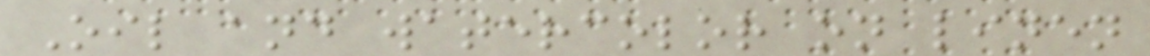Oil and watercolor on linen
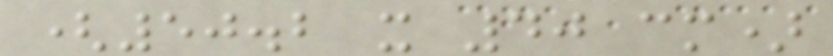(50.2 x 40 cm)
